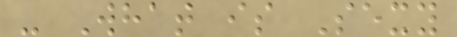- What is Sexy
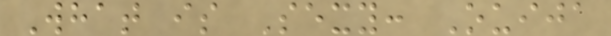What is Sexy: Ouija
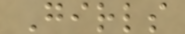Girls
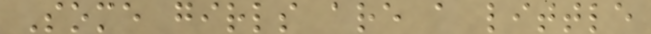Some girls are a little
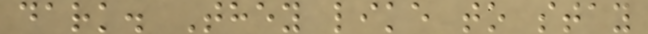dark. They like to stay
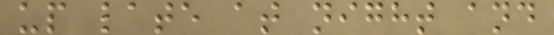up late at night and
